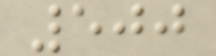500
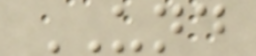UND
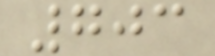703
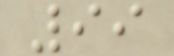99
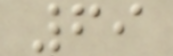69
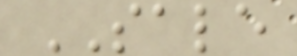SALE
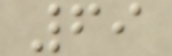69
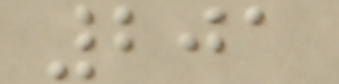201
